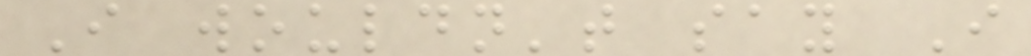I wouldn't say I
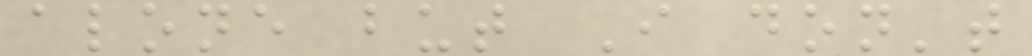alone but I don't
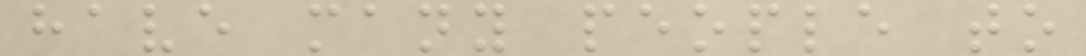have many people to
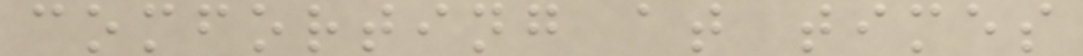comforting at times
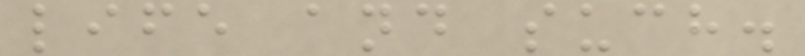life and such.
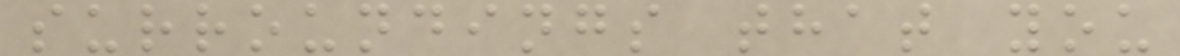surroundings that you
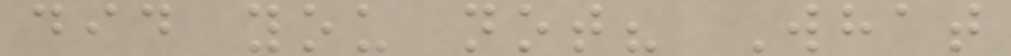did you not? What
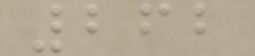262
